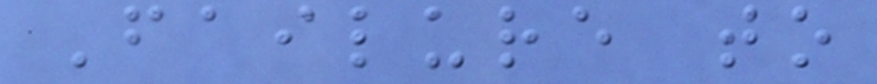Failure to
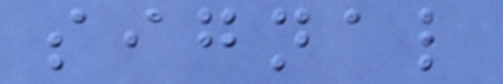signal
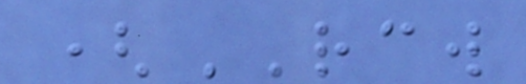(RCW
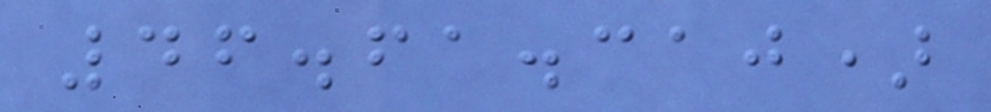46.61.310)
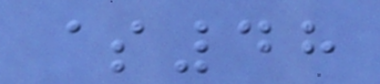$48
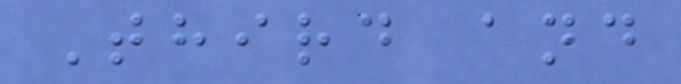Third and
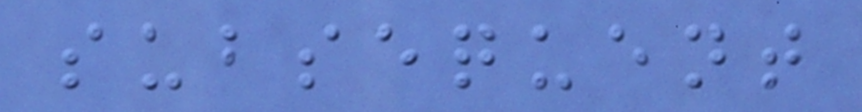subsequent
